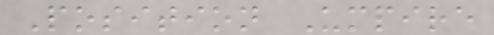Position Umpire
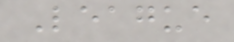League
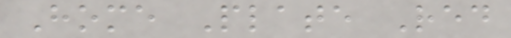Home Plate Red
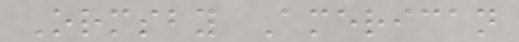Ormsby American
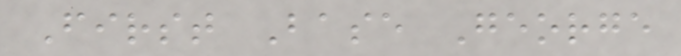First Base George
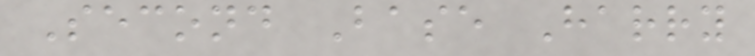Second Base Harry
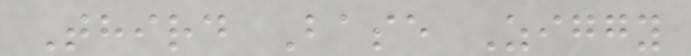Third Base Ziggy
